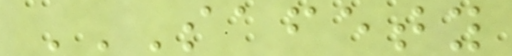SAFETY
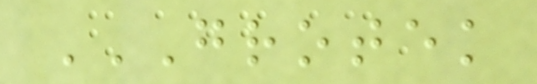GROTEK
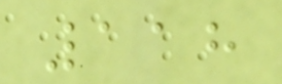118
